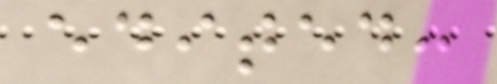edited:
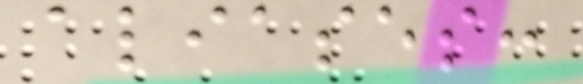aliases:
